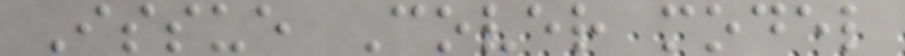Issue Cover model
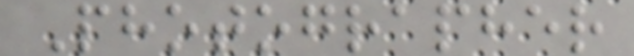Photographer
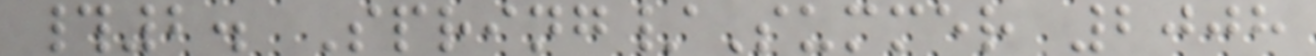#2. Spring/Summer 2008
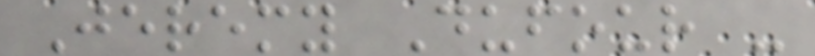Jeremy Dufour -
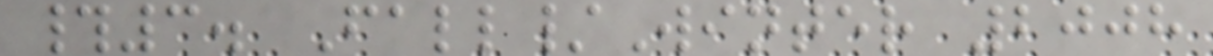#3. Fall/Winter 2008
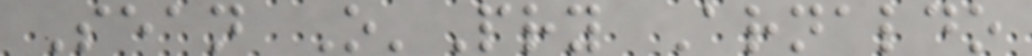Sean O'Pry Arnaldo
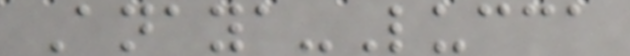Anaya-Lucca
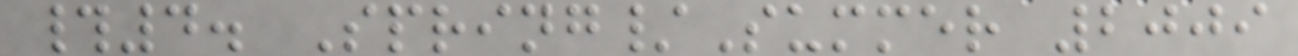#4. Spring/Summer 2009
